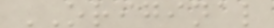ORIGINAL
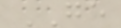GE
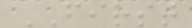FIRST
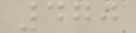470
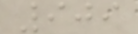909
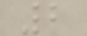2
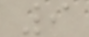9
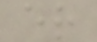er
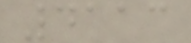4113
